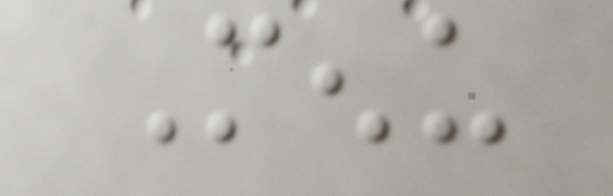Menu
